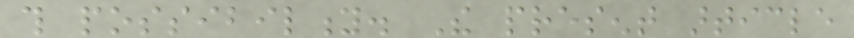this possibility. The present article
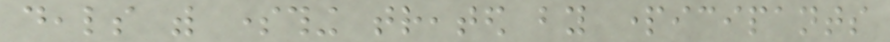deals with something treated by participants
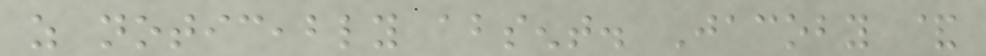as noticeably absent. Jacoby &
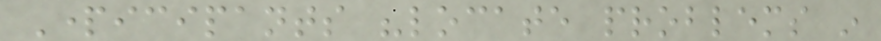Participants "locate problems in
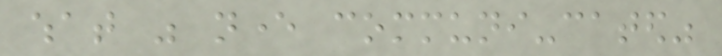what was never communi-cated"
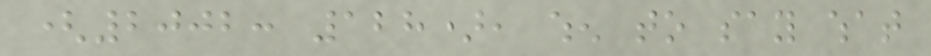(2002: 128), when to say what
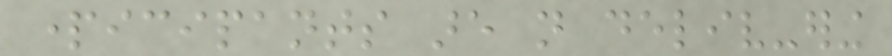participants are not deliv-ering
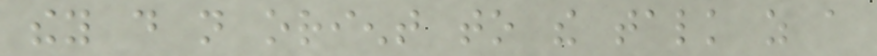they do not orient to the talk as a
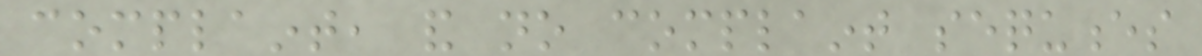complaint, and no complaint sequences
